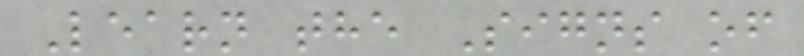Learn the Signs of
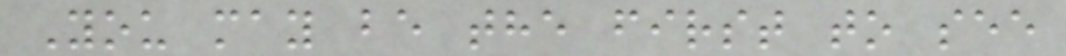You may be the first to see
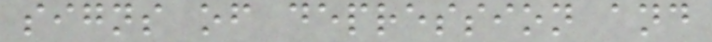signs of depression and
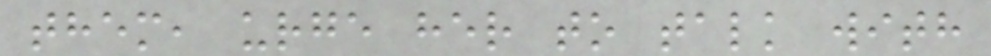them, urge her to talk with
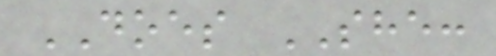DOES SHE:
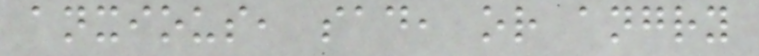anxious, sad, or angry
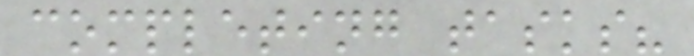completing tasks?
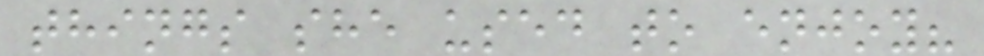things she used to enjoy?
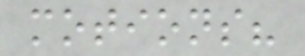motions?
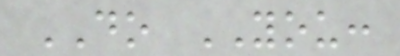DO YOU:
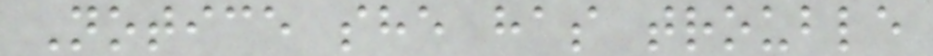Notice she has trouble
